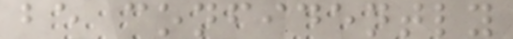be confidently
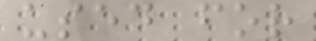used for
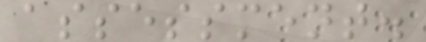assessment.
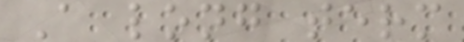A long term
